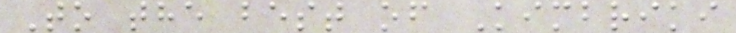To the best of Kimbriki
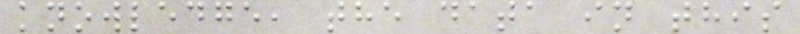knowledge, the data in this
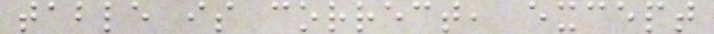table is correct, except
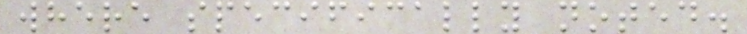where specifically noted.
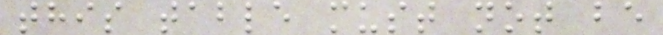this table must not be
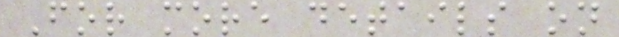For more details on
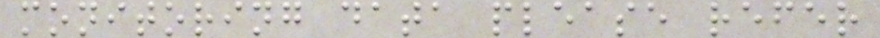monitoring data please refer
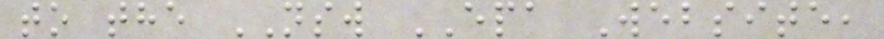to the NSW EPA Website,
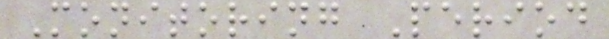Monitoring Period
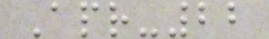Apr-22
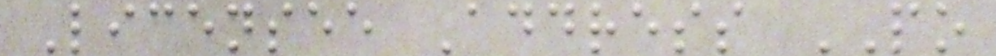Licensee Address PO
